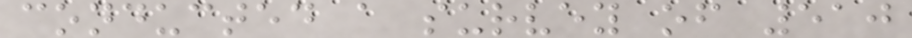conducted a survey of 510
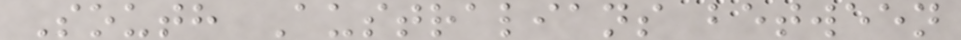South Australians between
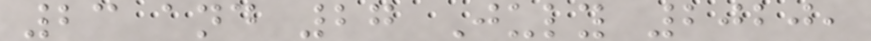23 and 27 July 2020,
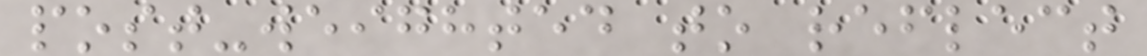post-weighted to reflect
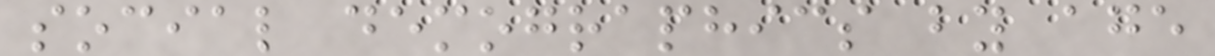social demographics by age
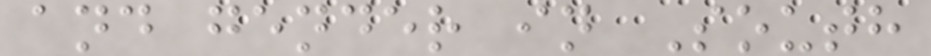and gender in South
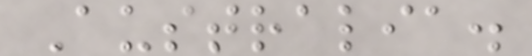Australia.
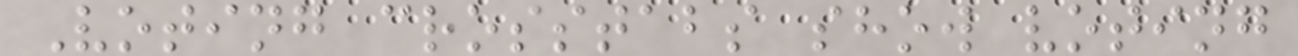Voting crosstabs show voting
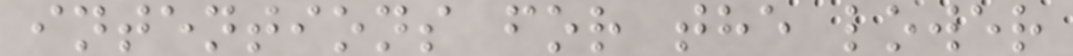intentions for the lower
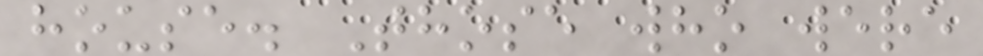house. Those who were
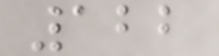122
